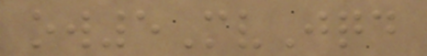ow5MvJqd
